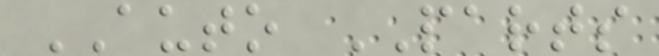AUTO PARTS
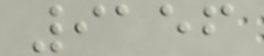9156
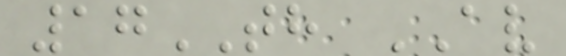17TH AV
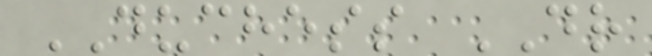DUCHESS DR
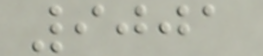9001
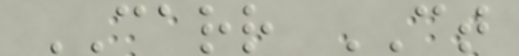CARR CT
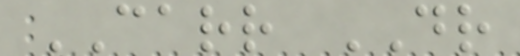CARR DR
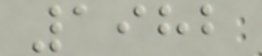1982
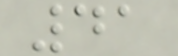41
